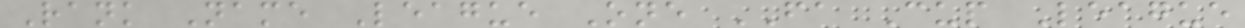Rank Name League One FA Cup League
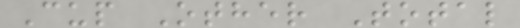Cup Other Total
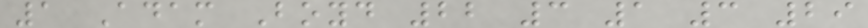1 Adam Boyd 22 3 1 3 29
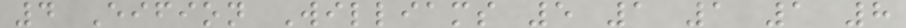4 Eifion Williams 5 1 1 1 8
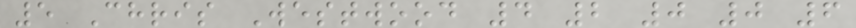5 Chris Westwood 4 2 0 0 6
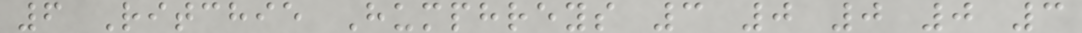6 Ritchie Humphreys 3 0 0 0 3
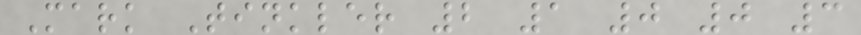Mark Tinkler 2 1 0 0 3
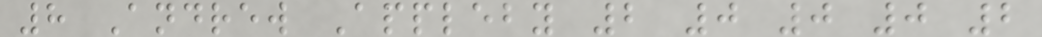8 Andrew Appleby 2 0 0 0 2
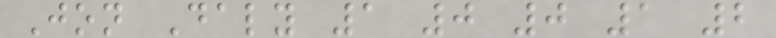Jon Daly 1 0 0 1 2
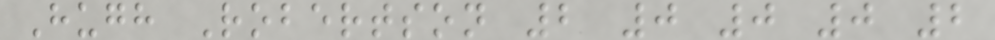Hugh Robertson 2 0 0 0 2
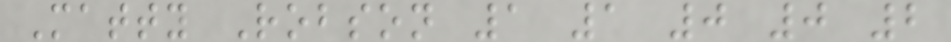Matty Robson 1 1 0 0 2
